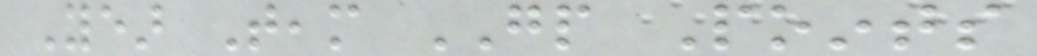Year Team GP Points
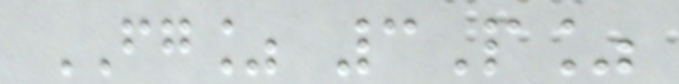FG% 3P%
